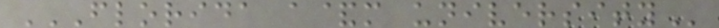FLORIDA A&M UNIVERSITY
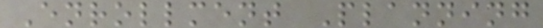Enrollment Planning
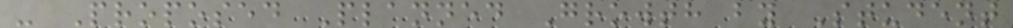- Proposed Planned Growth by Student
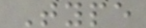Type
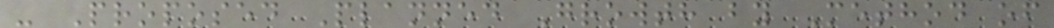- Proposed Planned Growth by Method of
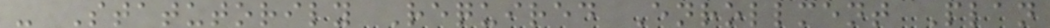- Statutorily Required Enrollment Plan
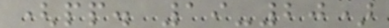(pp. 19-20)
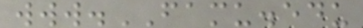www.FAMU.edu
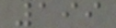199
